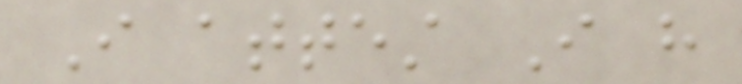I attest I have
